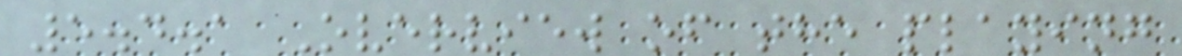5.4.1 Overview of the playing
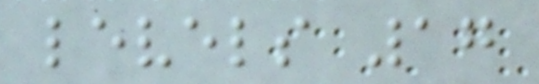levels 17
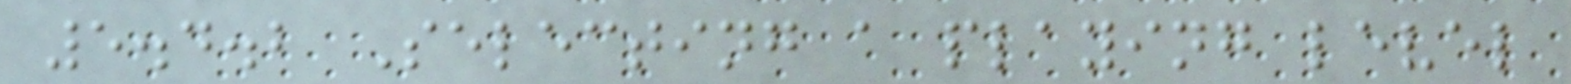5.4.2 Selecting a playing level
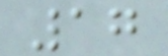17
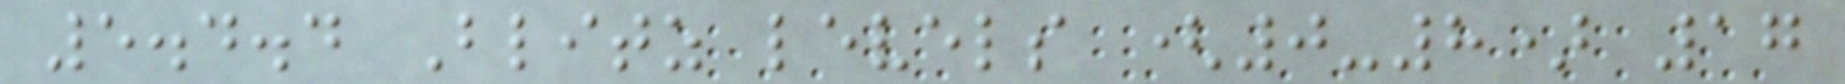5.4.4 Blitz levels (0-8) 17
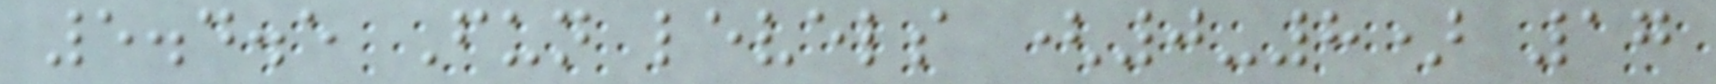5.4.5 Fun levels (0-8) 17
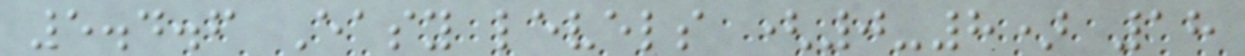5.4.6 Easy levels (0-8) 18
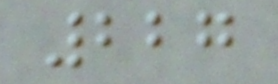227
